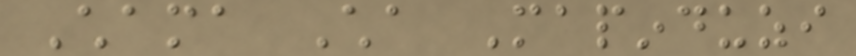Chama Cha Mapinduzi
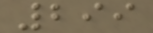299
